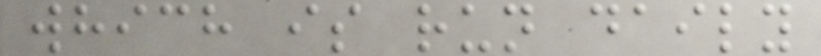which is run daily
